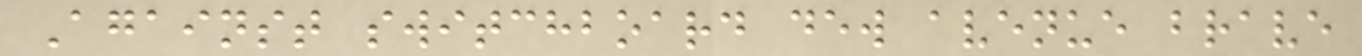Against switchboard dew avenue brave
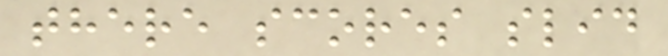there scores slid
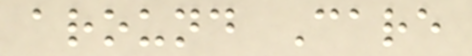around Care
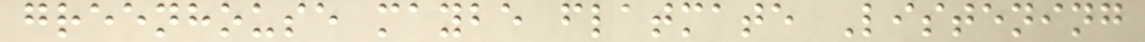greenhouse maybe flatmate Listening
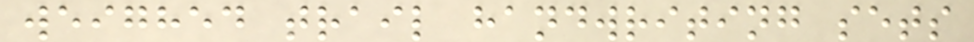weighed trail handwriting sets
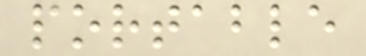portable
